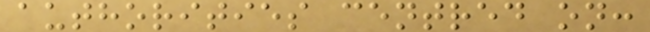authorities centred on:
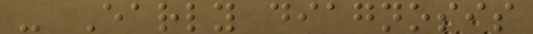- Early diagnosis
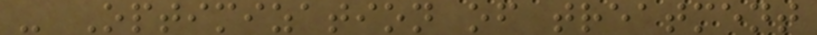- Optimization of treatment
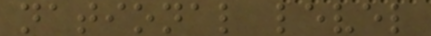national level
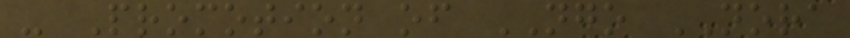- Promotion of NGO NORA
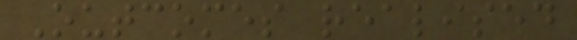Outcomes realised
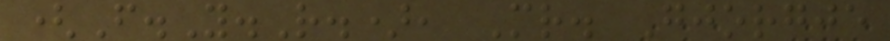(F.Y.R.), Mr. Gjorgje
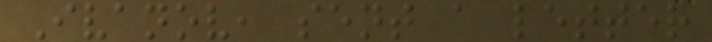Ivanov, sent a letter
